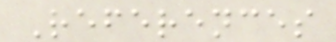References
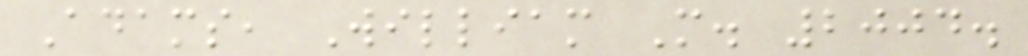Adams, William M. 2004.
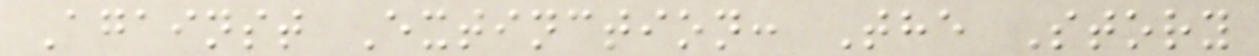Against Extinction: The Story
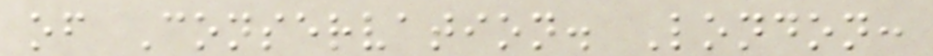of Conservation. London:
